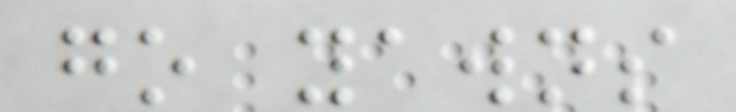go yawns
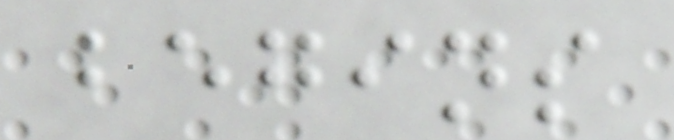begins
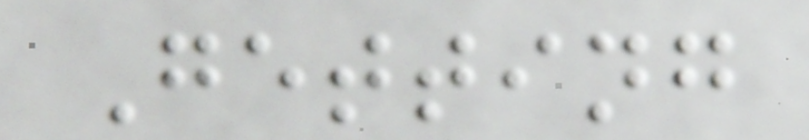Getting
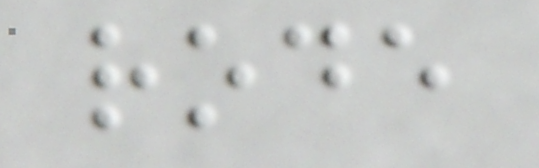rode
